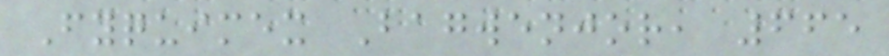Fyquimex Bagwenjor, 665
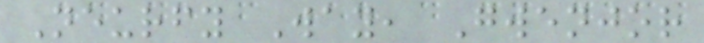Neurfy Way, Gwenjor
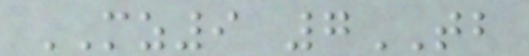MZ9 7TB
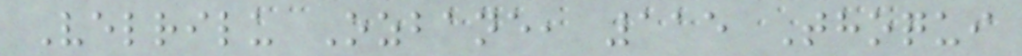Velrilu Ozbane, 115 Thoqui
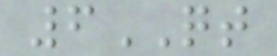6QT
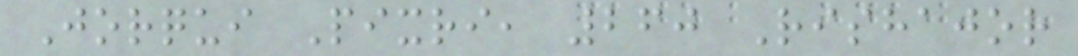Jorqui Pixri, 260 Rishajor
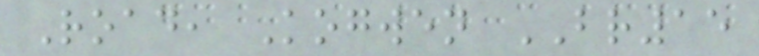Road, Kogwen BR15
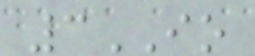3IO
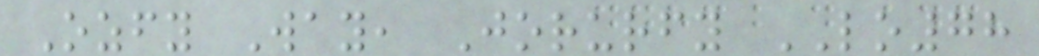Ozfy Way, Jorurfy LO78
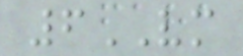6VM
